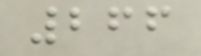266
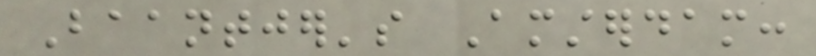Baantjer's Amsterdam:
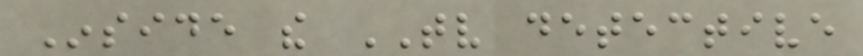Inside the TV detective
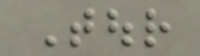Tour
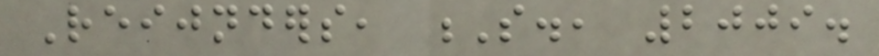Reijnders, S., 2009.
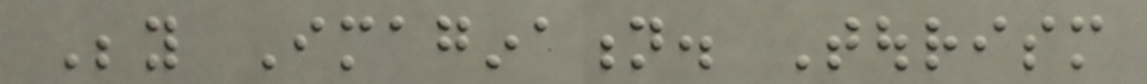Beyond Imagination. Tourism
